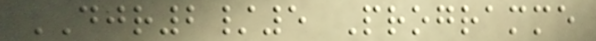DJR2/5 Programme
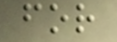for
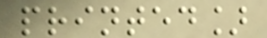printed]
